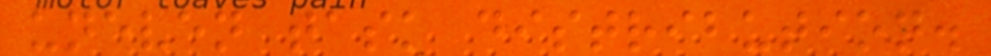uneven task distribution.
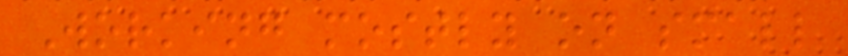Working mostly on small
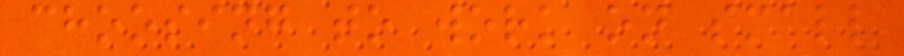choosing to work on small
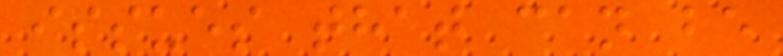issues that can be
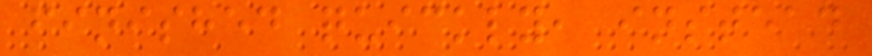finished quickly, instead
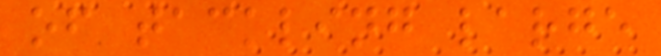of tackling large
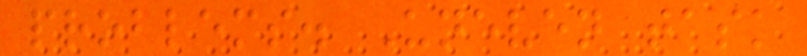problems. Uneven task
